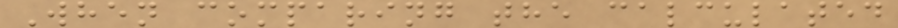When comparing the calculated
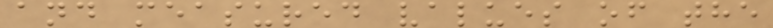and measured values of the
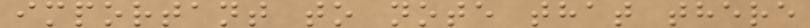important to note that there
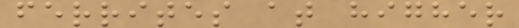ferrites at higher
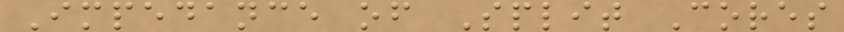Impedance of Split Cores
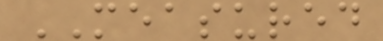MEASURED
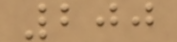200
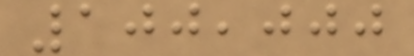100,000
